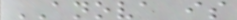ANOVA is
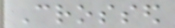Crossed
